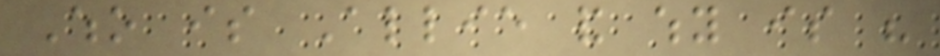Who is Allie and why is his
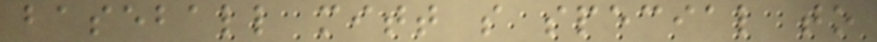baseball mitt so special to
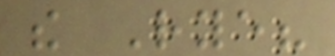the Rye?
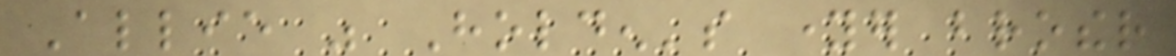Allie was Holden's younger brother
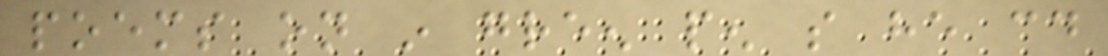poems on in green pen so he could
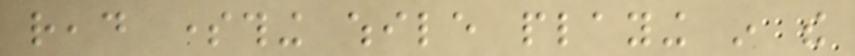read something while playing in the
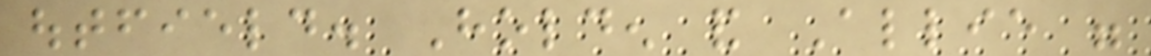outfield. Holden and Allie were
